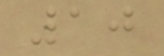10
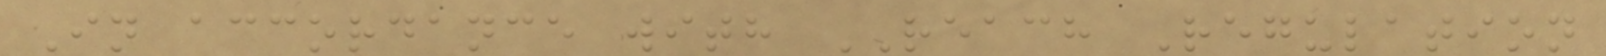In accordance with REACH Regulation
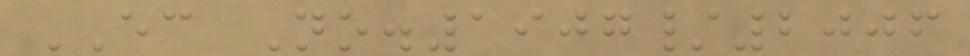EC No.1907/2006
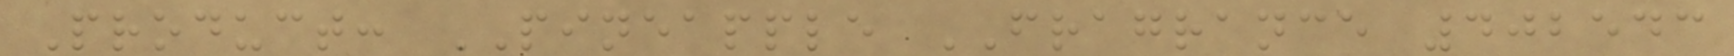Product: PINEAPPLE FRAGRANCE 402543
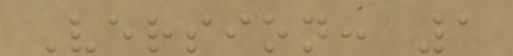Version: 1
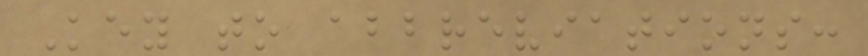Key to abbreviations:
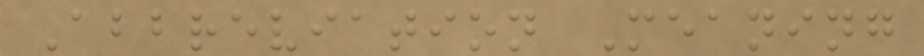Abbreviation Meaning
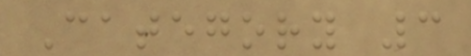Category 3
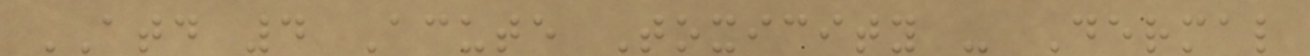ATD 4 Acute Toxicity - Dermal
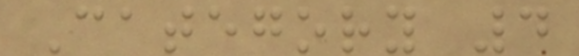Category 4
